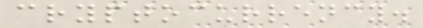cryptocurrency.
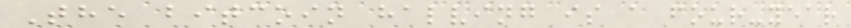The bitcoin halving is a four-year
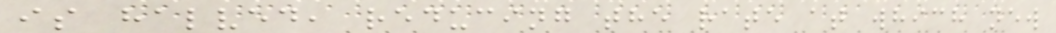is halved, reducing the rate at which new
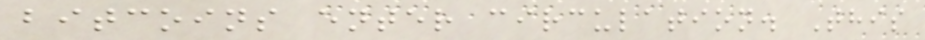bitcoins enter circulation. This
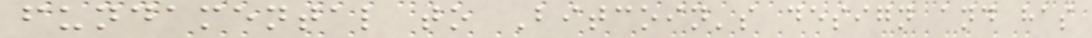fundamental to Bitcoin's design and has
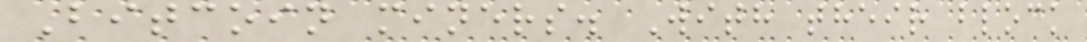Bitcoin miners. With their block
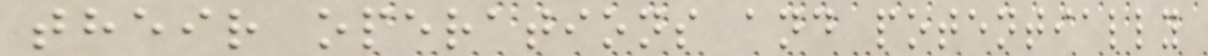their operations and potentially
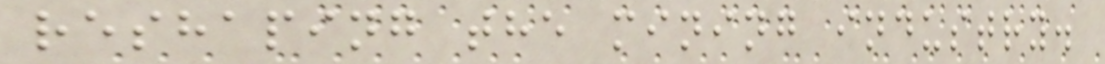reshaping the mining industry.
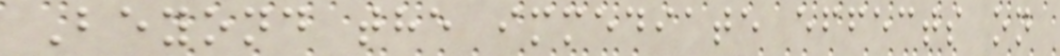Beyond the immediate effects on
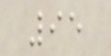95
